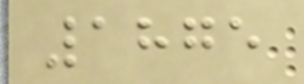1875
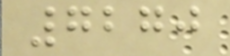7270
